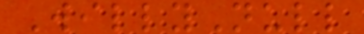WillyNull
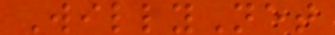WillyNet
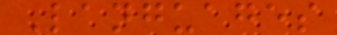Languages
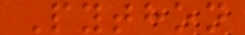Python
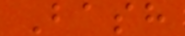Bash
